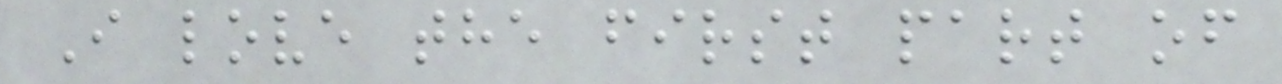I love the first part of
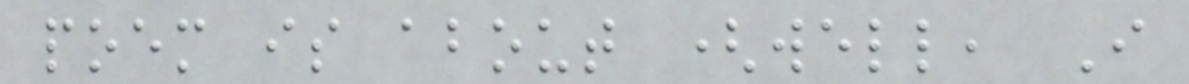poem is about (well, I
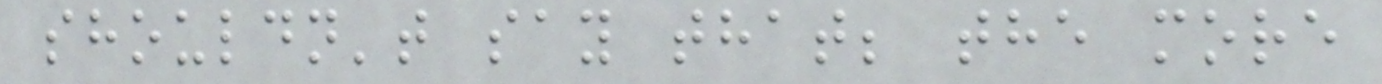shouldn't say that; the more
